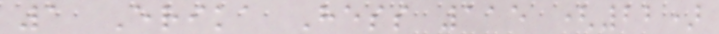1 Erika Hess 115 (22)
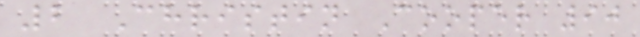2 Christin Cooper 90
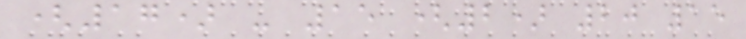(17) - 15 (2) 20 15
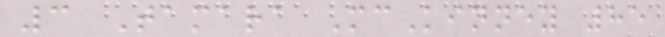3 Tamara McKinney 85
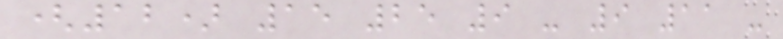(12) 15 25 9 - 9 11 -
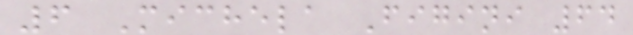6 Michela Figini 64
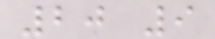20 9
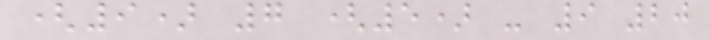(9) 7 (5) - 9 20
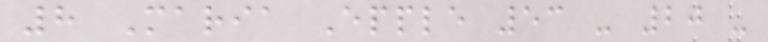8 Maria Epple 53 - 20 -
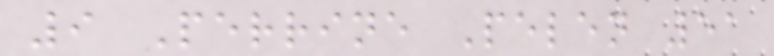9 Perrine Pelen 51
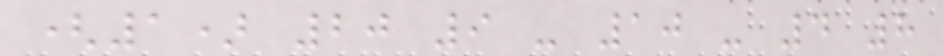(1) 20 9 - 10 - 4 8
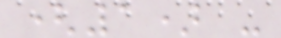(1) -
